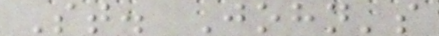St. John's
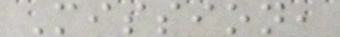Mission,
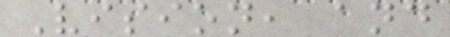Vision, and
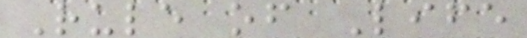Rule of Life
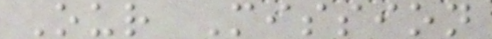Our Mission
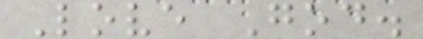Love God.
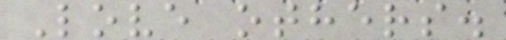Love others.
